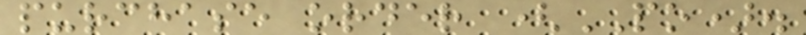purchase order (PO).
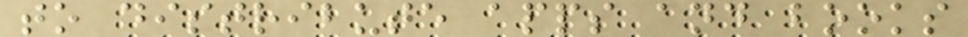to distribute apps and books
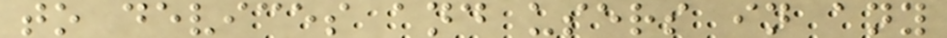to devices and users in any
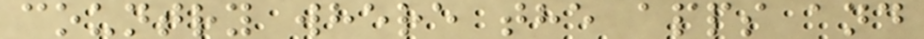country where the apps and
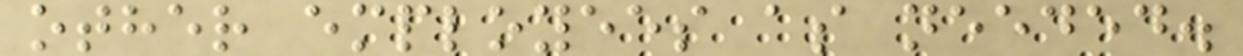other employees as needed.
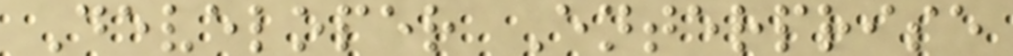Developer Enterprise
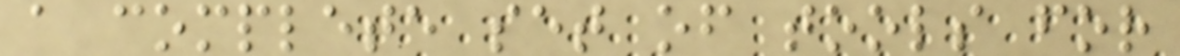a complete set of tools for
